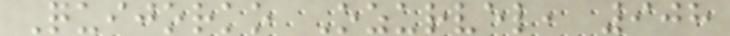Quijorko Ozurvel, 908
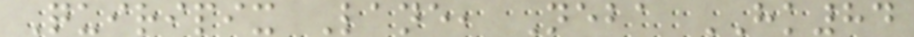Quiripix Lane, Neba HK84
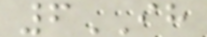6IH
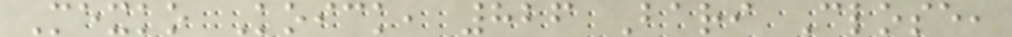Mexko Koick, 826 Bari Close,
